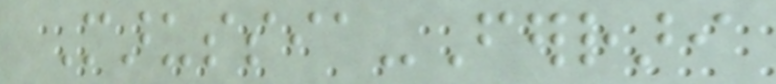Marussia-Ferrari
